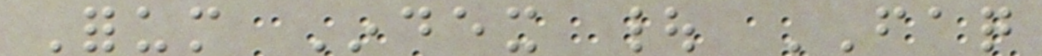Forum Index | FAQ
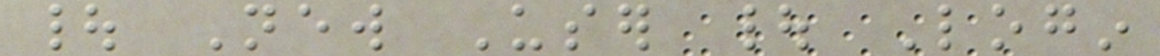| New User | Login
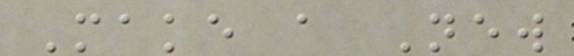Make a New
